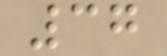37
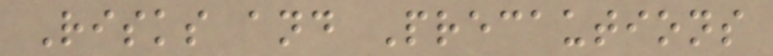Risks and Precautions
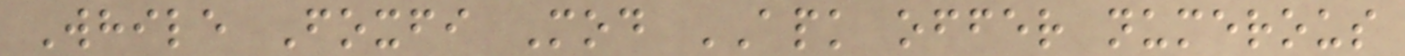While Foxfi Mod APK offer numerous
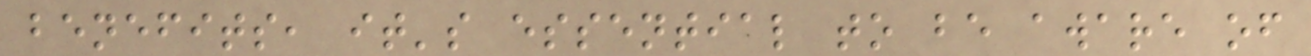benefits, it's essential to be aware of
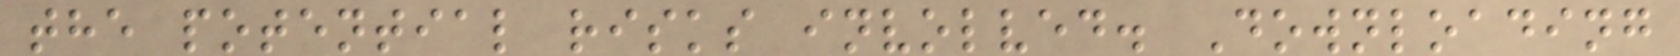the potential risks involved. Downloading
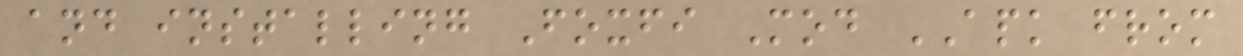and installing Foxfi Mod APK from
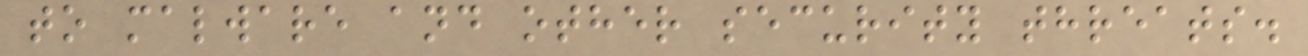to malware and other security threats.
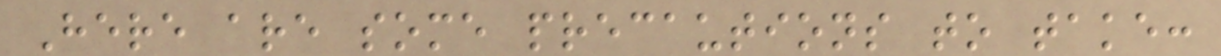Here are some precautions to take:
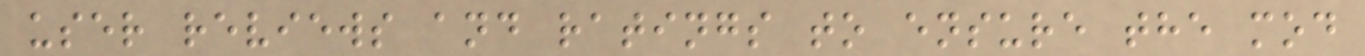user reviews and ratings to ensure the mod
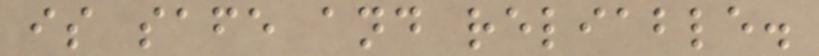is safe and reliable.
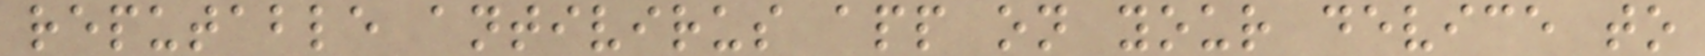reputable antivirus app on your device to
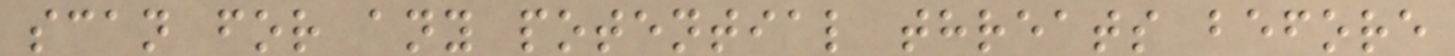scan for any potential threats before
